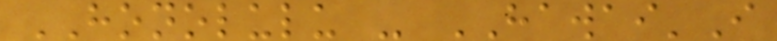HONOLULU - HAWAI'I
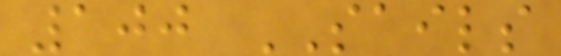100 SAILS
